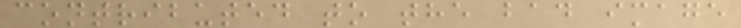contributed to the bad image
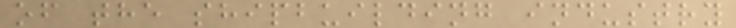of the shipbuilding industry
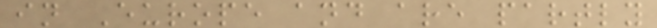in Europe and are partly
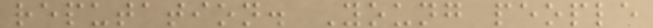reputation. Young people
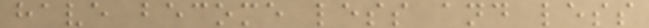have become less and less
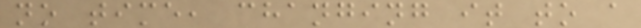no time, changing it to a
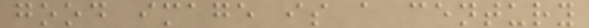good image is a century
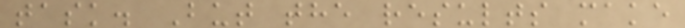task. But the results make
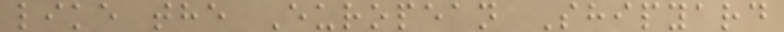like the European Shipyard
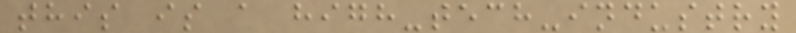this is a high-tech-industry
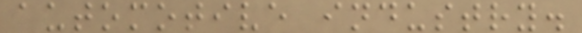automotive industry.
